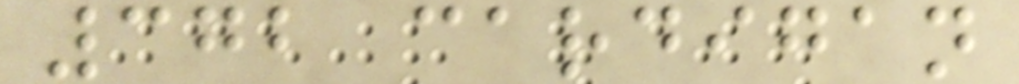372 cardigan
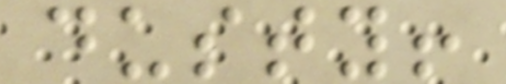dusty!
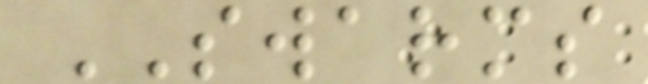SWARMS
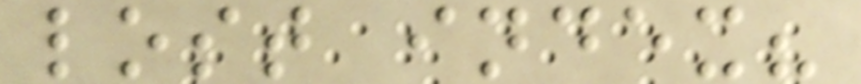lost index?
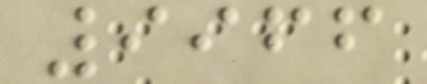9966
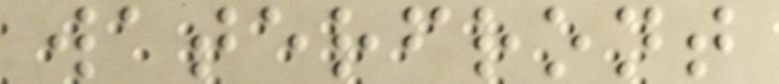waterfront
